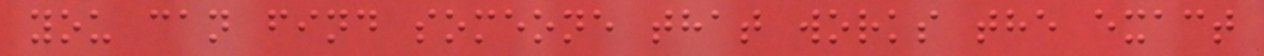you can find someone that works the exact
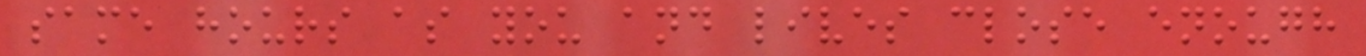same hours as you and lives close enough
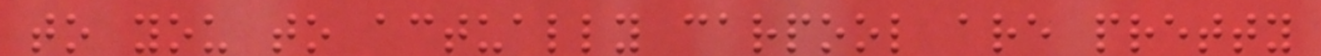to you to actually carpool are pretty
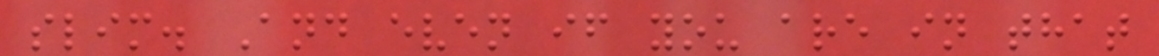slim. And even if you are in that
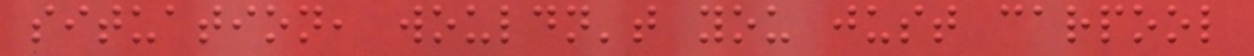situation, wouldn't you just carpool
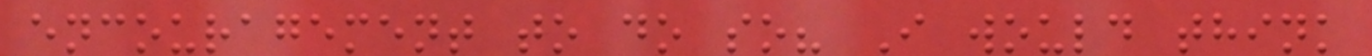encouragement to do so? I would think
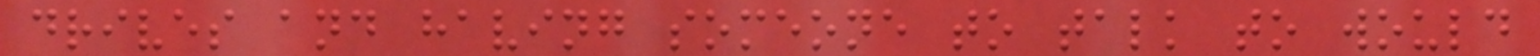drives and having someone to talk to would
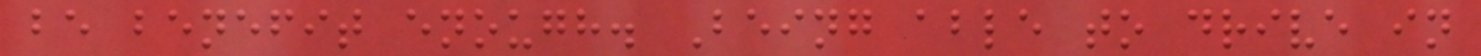be benefit enough. Being able to drive in
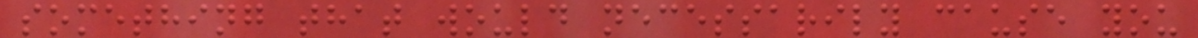something that would necessarily cause you
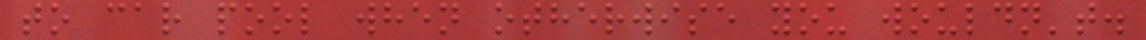to car pool when otherwise you wouldn't.
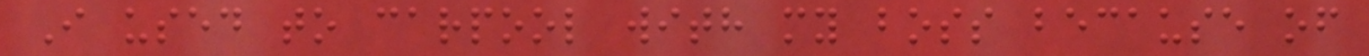I used to carpool with my boss because of
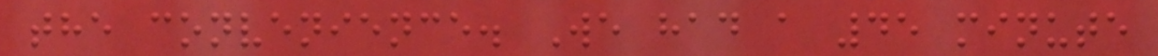the convenience. We had a 45 minute
